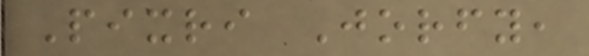Pixri Jorfy,
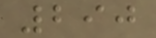290
